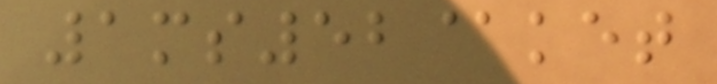1ms52@ket
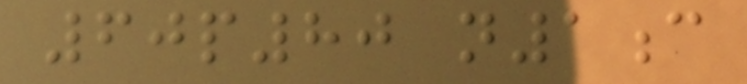60p80 n1c
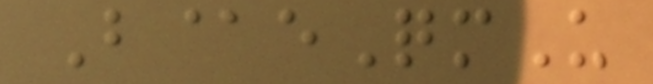B@eQmU
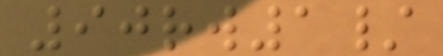90rw1/
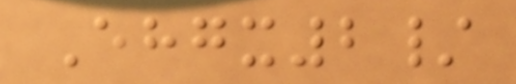Ehgx2/
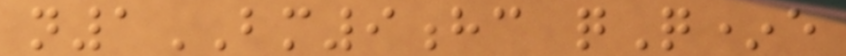n1BM9hc qQ*e
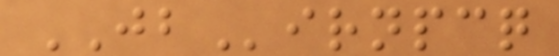JBirnpcq
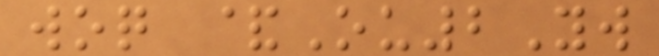woq &Ou2Yw
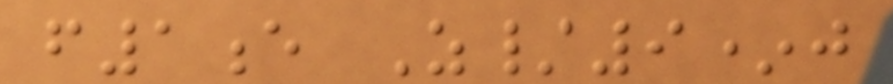f1e Z/9*j
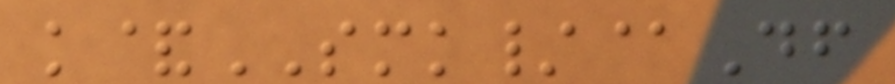k&SMK/@Df
